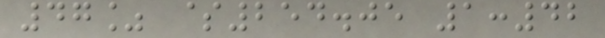47% $254.05 1:42
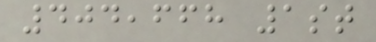404,668 1st
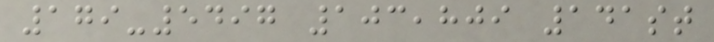179-5497 103,809 141st
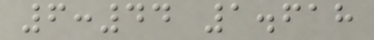6:44 1.618
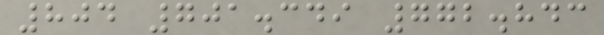804 701.349 772.843
